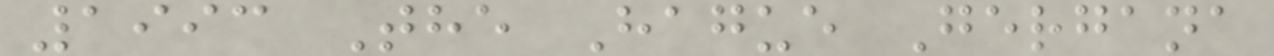1993 The Hague Gergana
